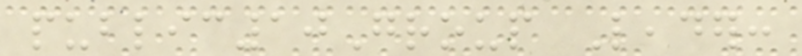public10Group Leader:
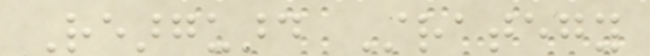Rearguard Strategy
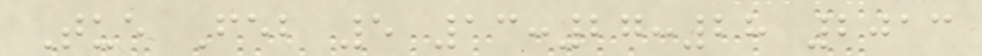Tue Feb 5 13:27:28 2013
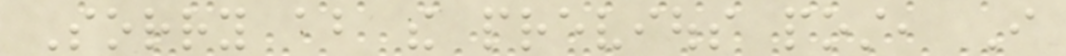Sorry about the previous post, I
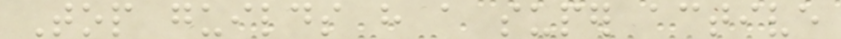Top guilds have a super active
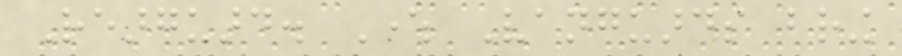Rearguard. Where Vanguards bring
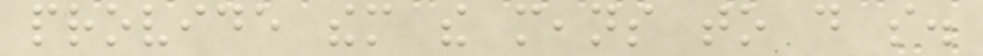provide them the means to do so.
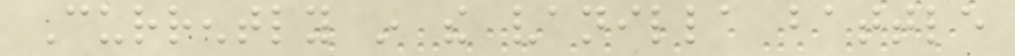Currently in the vanilla battle
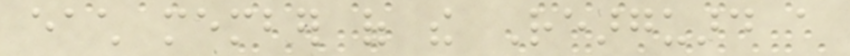each member of the Rearguard a
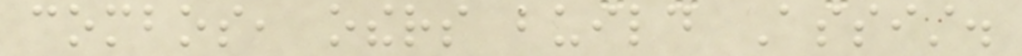combos, others build Assist.
